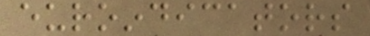euroindicators
